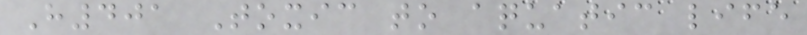H401 Toxic to aquatic life
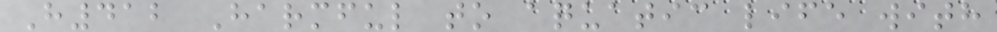H412 Harmful to aquatic life with
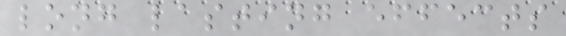long lasting effects
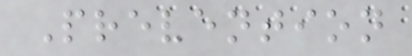Prevention
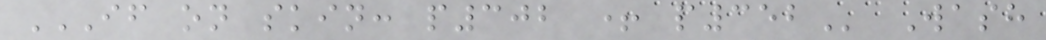IF ON SKIN: P302 + P352 Wash
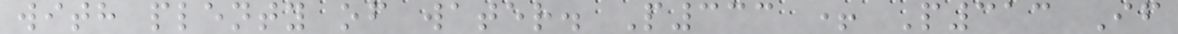with plenty of water. P333 + P313 If
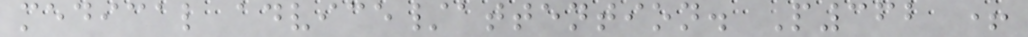medical advice/attention. P362 +
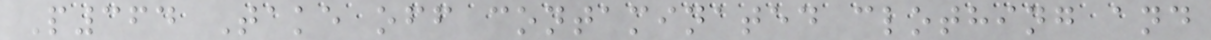P364 Take off contaminated clothing and
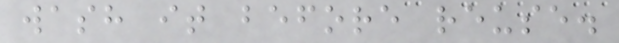wash it before reuse.
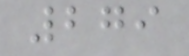279
